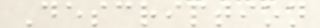Description
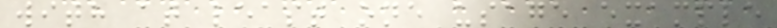with at least one usage example
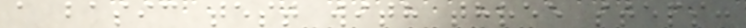a basic test with three steps:
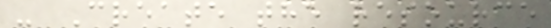- Create the resource
